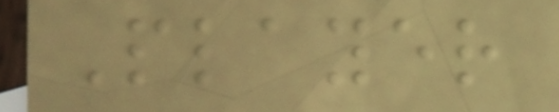Player
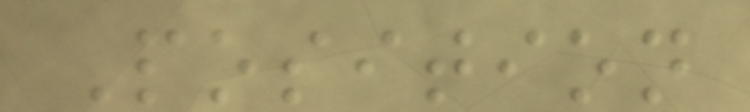Position
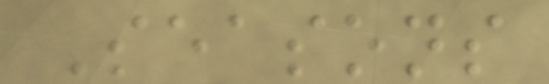Seasons
